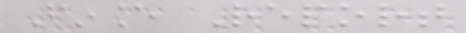Finance Report
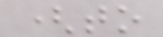(to
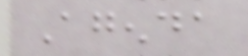Agenda
